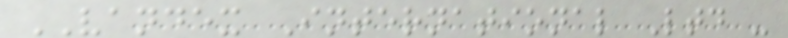VANDEX International Ltd -
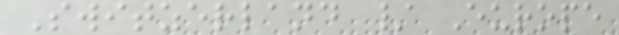Switzerland / Europe
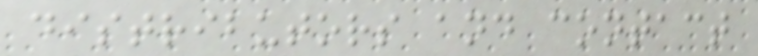distributors and contact
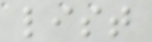list
